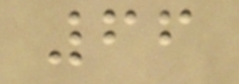66
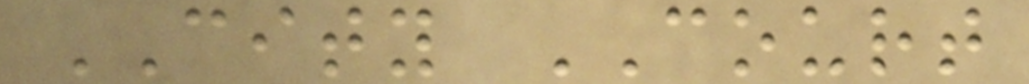CITY COURT
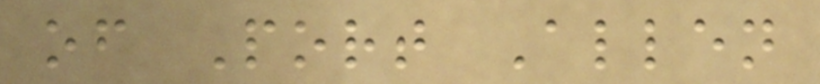of Port Allen
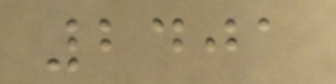2401
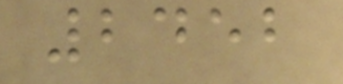2452
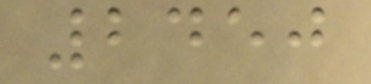2450
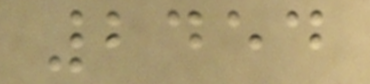2454
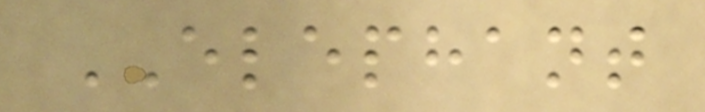ELEPHANT
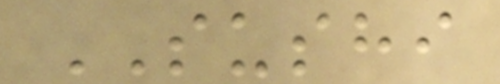SUSHI
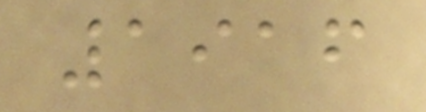1916
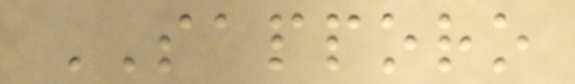SAPPORO
